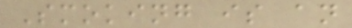Smoking is an
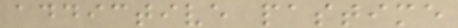addictive pastime
